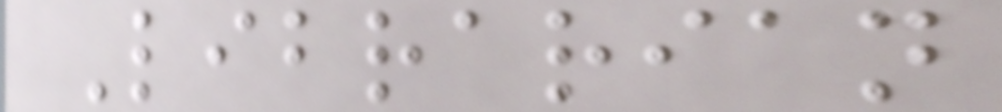Librarian
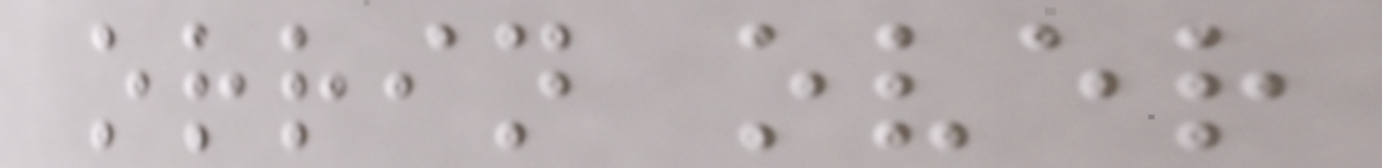orrin over
